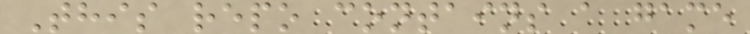This repo contains a game
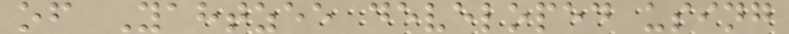of Yahtzee developed using
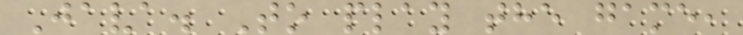Java. To play the game,
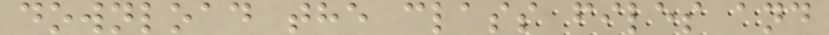download the class files and
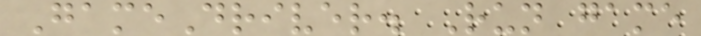GameDriver. Run game
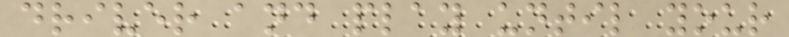driver and play until your
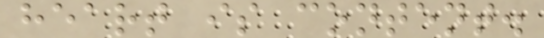heart is content.
